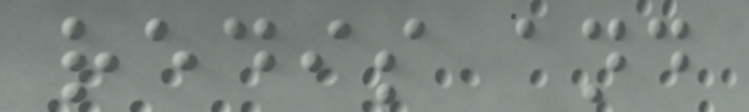redis and
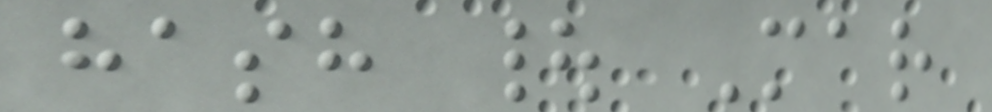hash | Mar
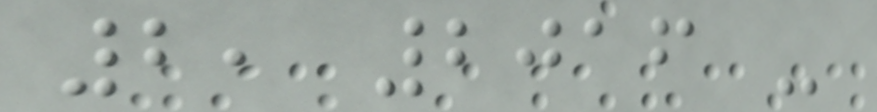2, 2016 -
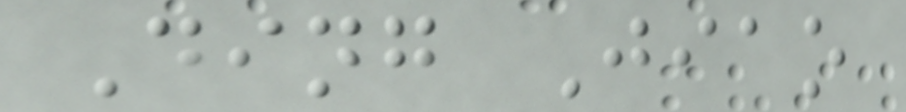Ding Jiao
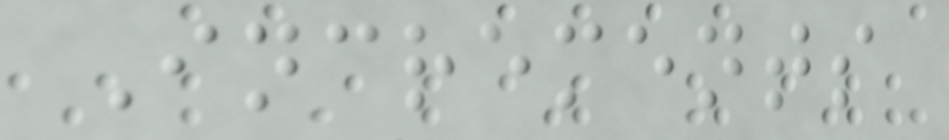Increments
